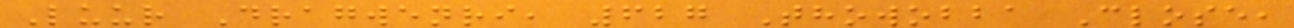Luur Dragwenri, 627 Thowobba Close,
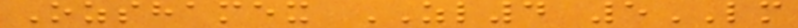Ozshamex ZL4 5LM
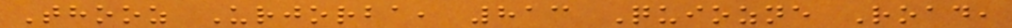Thooz Urjorba, 813 Quiozne Road,
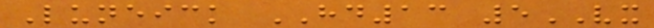Luneick HD13 5VX
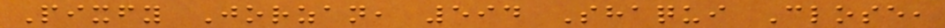Pixfy Jorzan, 594 Shaqui Close,
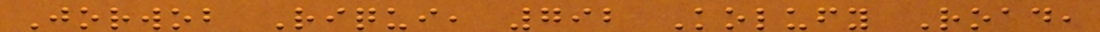Jorwob Riqui, 792 Kolufy Road,
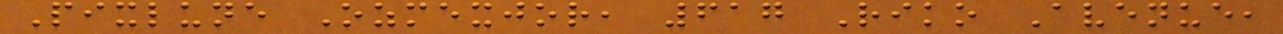Pixlune Ozmexjor, 617 Riko Avenue,
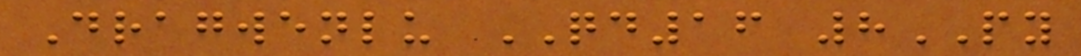Dragwenlu QD16 8PY
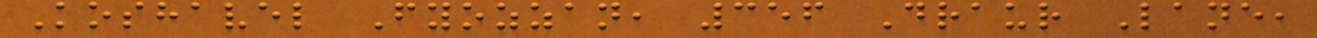Koshavel Fyozzan, 356 Draur Lane,
